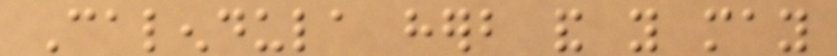Calendula herb and you may
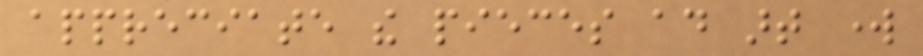appreciate the pieces ad art work
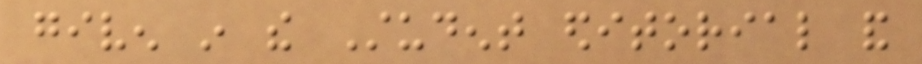given in the Student editorial and
